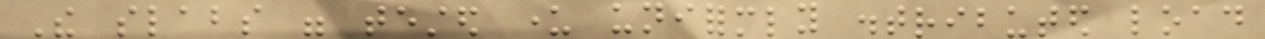The slabs were tested under uniformly distributed load
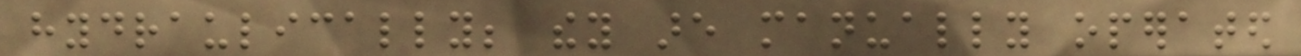hydraulically; they are manually operated
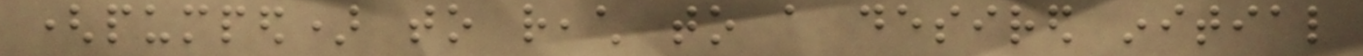(pumped) to reach to a desired initial
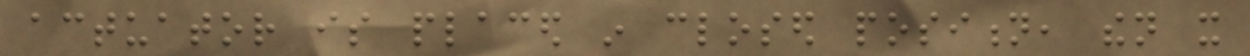actuator is placed in closed position, then it
